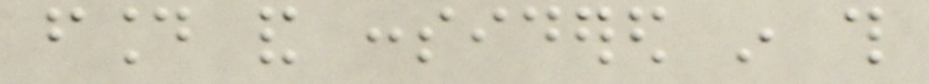found and considered in this
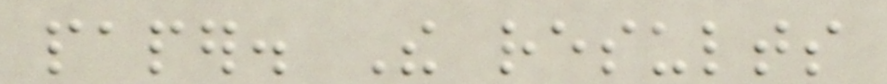paper. The results
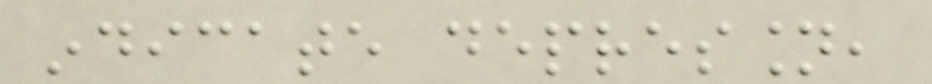indicate depression,
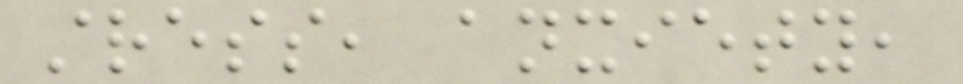stress, anxiety,
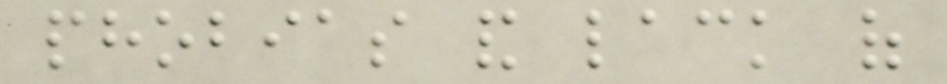phobias and lack of
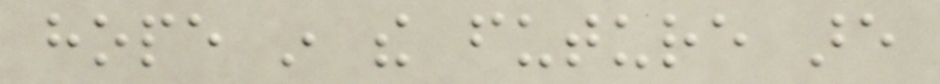hope in the future are
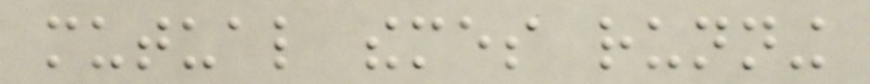mutual themes running
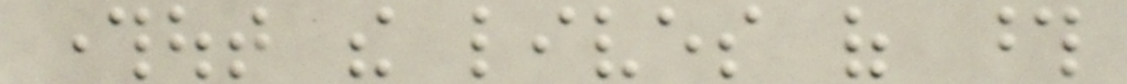throughout the lives of those
